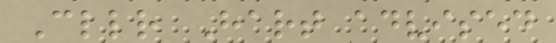Cllr Hart advised
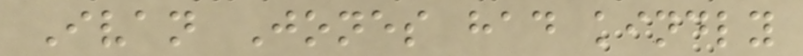Ivan Jones had kindly
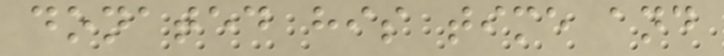donated his time and
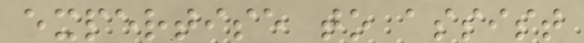expertise to assist
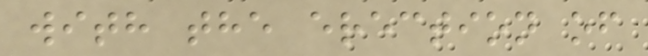with the erection of
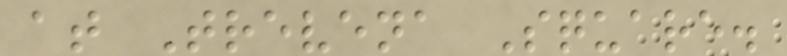at Trevena Square.
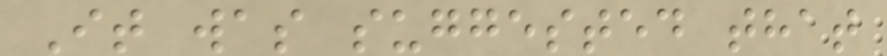It was suggested that
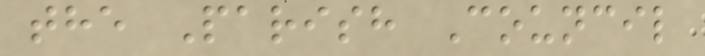the Parish Council
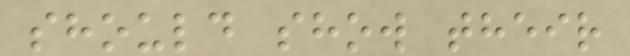should show their
